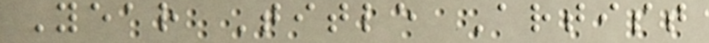Year Title Artist
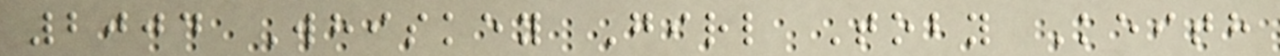2004 Whiskey Girl Toby Keith
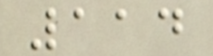114
